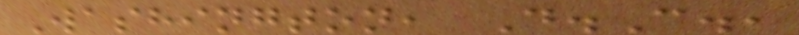Washington, D.C.,
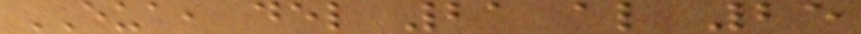EUA, del 21 al 25
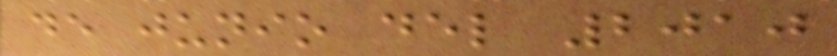de junio del 2010
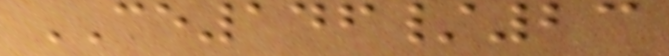CE146/23
